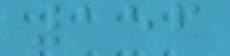156
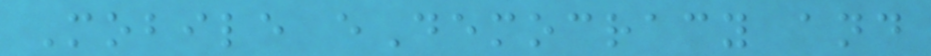Mobile eDemocracy and
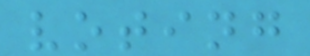voting
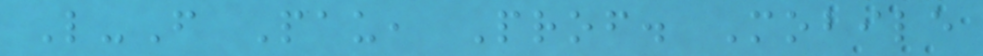L-F Pau, Prof. Mobile
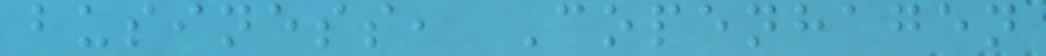business, Copenhagen
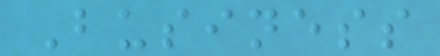Business
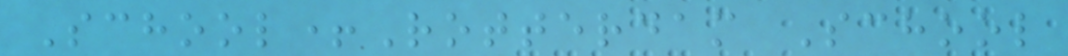School+Rotterdam School
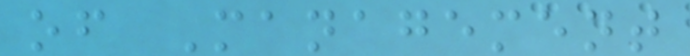of Management
